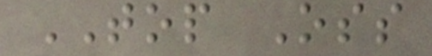TOP Oss
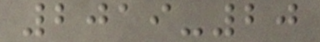2019-20
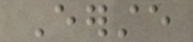Eerste
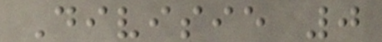Divisie 0
